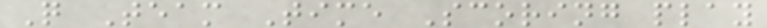Q Team Time Scoring play
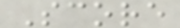Score
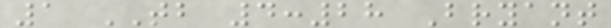1 TB 4:28 Bryant
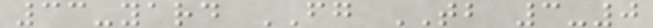33-yard FG TB 3-0
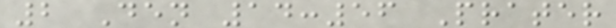2 Den 14:56 Prater
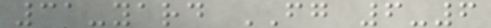31-yard FG 6-6
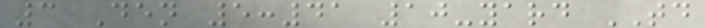3 Den 5:41 10-yard TD
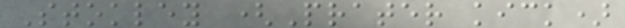Stokley (Prater kick)
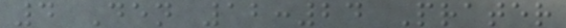4 Den 12:24 Prater
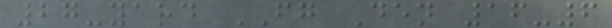27-yard FG Den 16-6
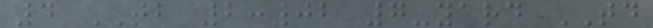4 TB 2:02 7-yard TD
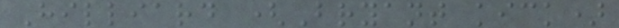Hilliard (Bryant kick)
